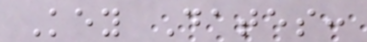Key Dates:
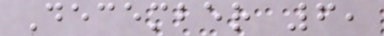December 6,
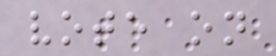vote on
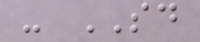- SD
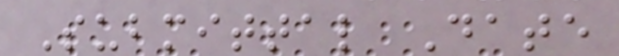Submittal Date
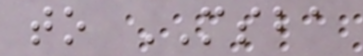to MSBA
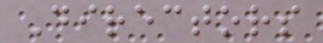Directors
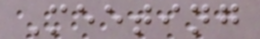Meeting
